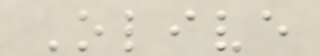Olive
